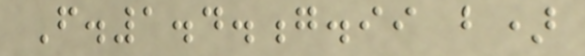F.1.4.g.ii b)
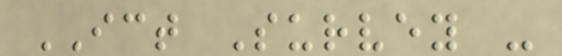ICT Survey -
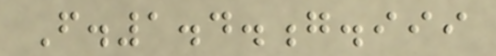F.1.4.g.iii
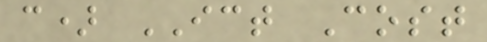c) ICT Cost
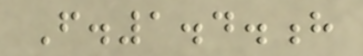F.1.4.h
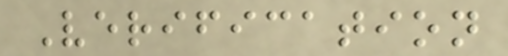Verification
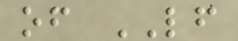of LF
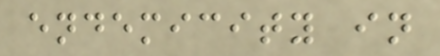endemicity in
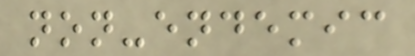non-endemic
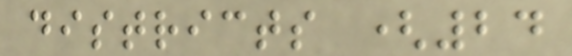districts (24
